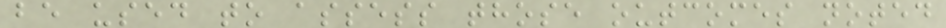be used to assess those outcomes noted
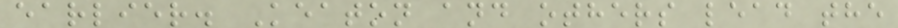earlier. Keaton and others lead the
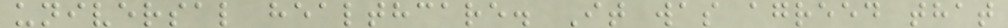universal healthcare. It was agreed that
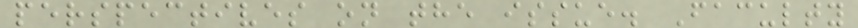perspectives on the issue. Faculty
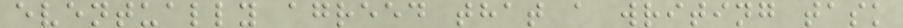eventually agreed that a writing task
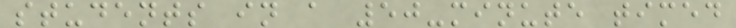students in a 50-minute timed
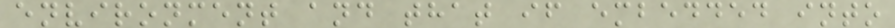environment and that if embedded into
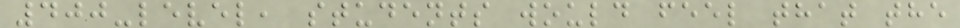400-level, students would feel that the
